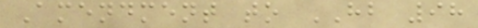Amendment to HB 98
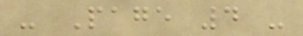- Page 4 -
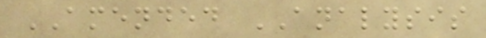AMENDED ANALYSIS
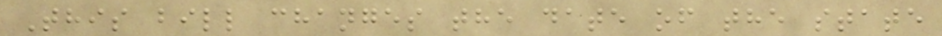This bill changes the date of the state
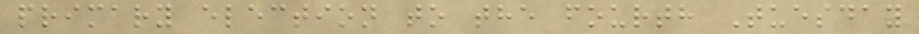primary election to the fourth Tuesday
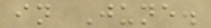in June.
